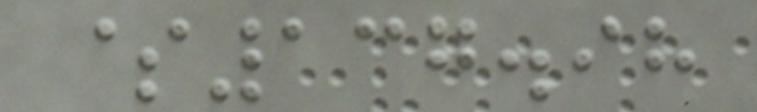$137.98
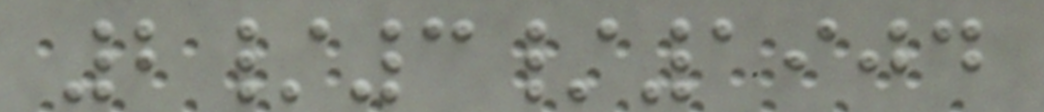2/3/1904
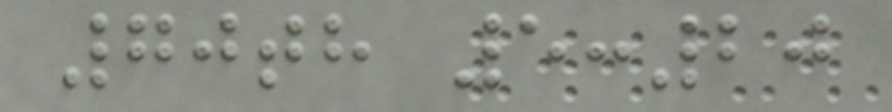70th 5:20
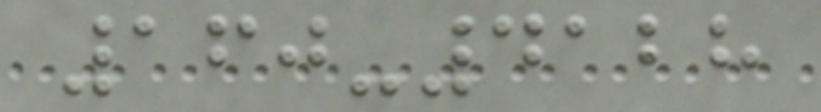160-4128
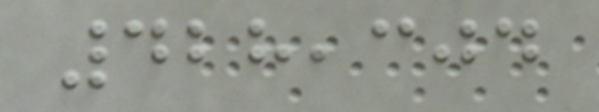428,304
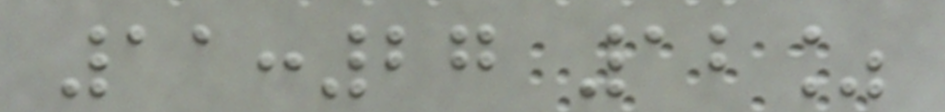11:27 12%
